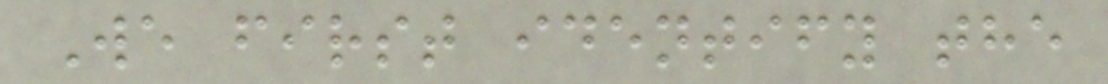We first identify the
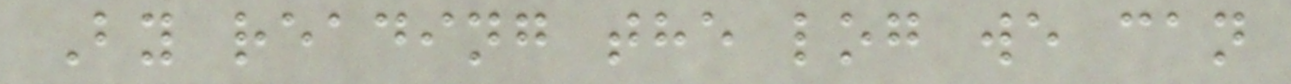By reading the log we can
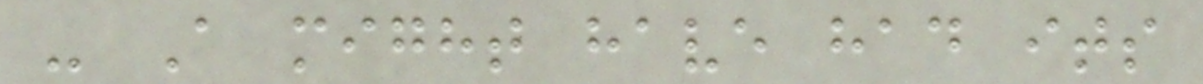- A might have had its
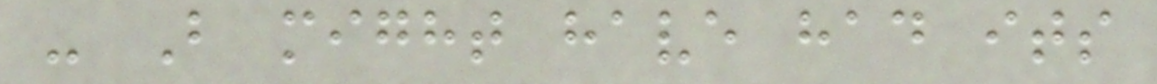- B might have had its
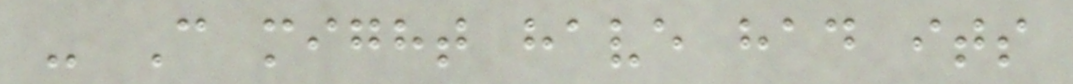- C might have had its
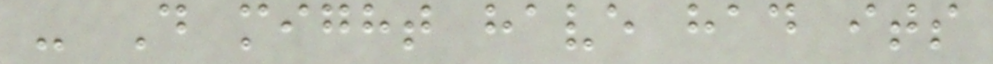- D might have had its
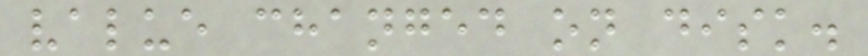value changed on disk.
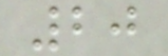20
